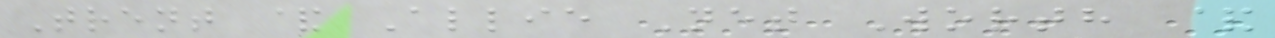Trent & Allie Net Worth &
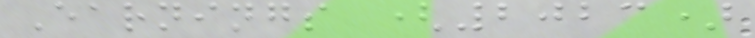Earnings (2023)
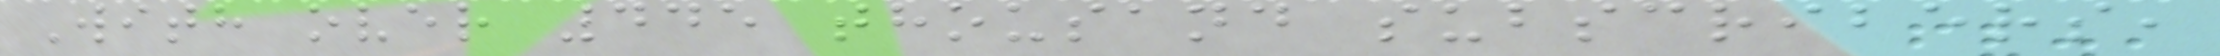With over 445 thousand subscribers,
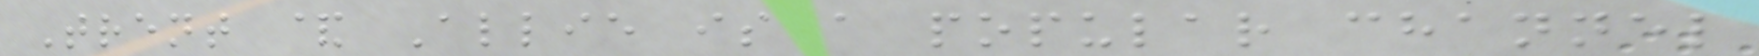Trent & Allie is a popular channel
